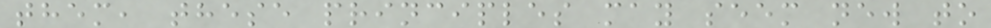them, these principles may seem new to
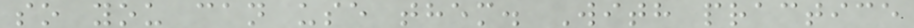so you can use them. With practice
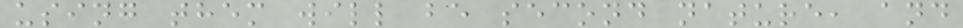using them will be second nature, and
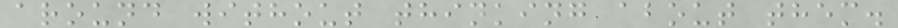around without thinking about them.
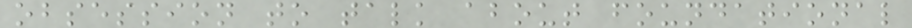obsession to talk about foundational
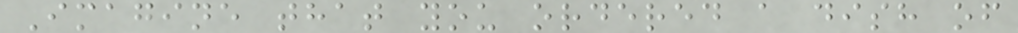Imagine that you ordered a dish of
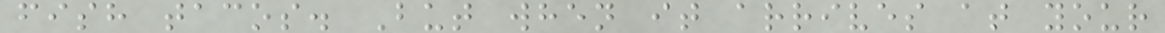fish tacos. But when it arrives at your
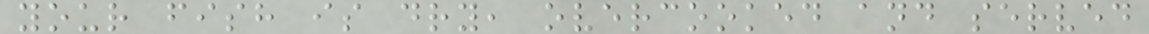your fish is dry, overcooked and served
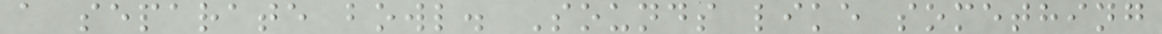a separate bowl. Sounds like something
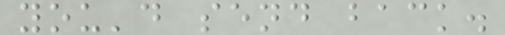you'd send back.
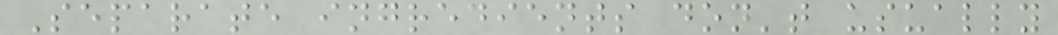Separate ingredients don't usually
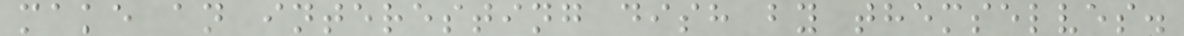make an interesting dish by themselves.
